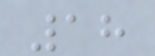18
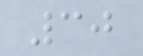30
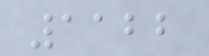1122
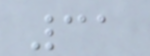31
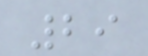29
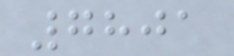7801
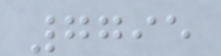7795
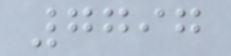7797
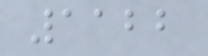1122
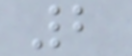2
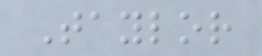Taylor
